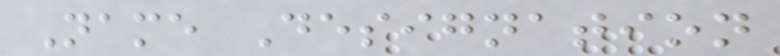Name Designation
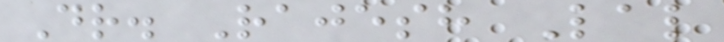Dr. Rajesh Lal
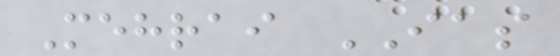Mehrai IAS
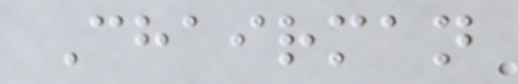Chairman
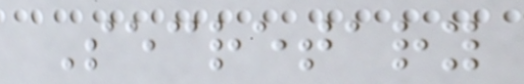Secretary
